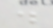.
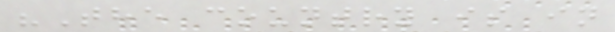"The country is in
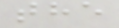the
